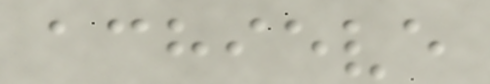achieve
